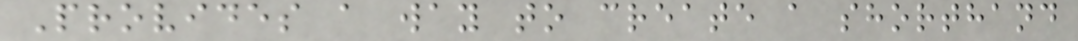Provides a way to create a shorthand
